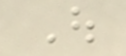Out
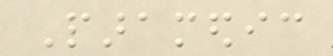Paramedic
